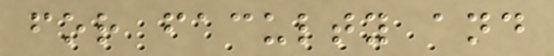for faculty and
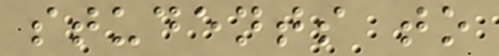students to
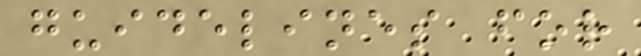guidelines for
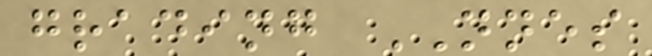grading NNES
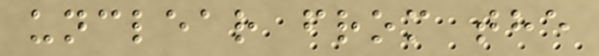unclear from the
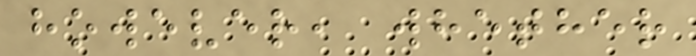however, whether
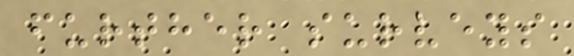further surveys
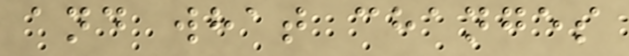and what changes
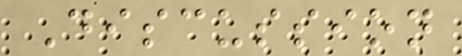Discussion
